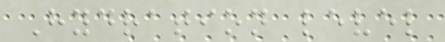Hydration level
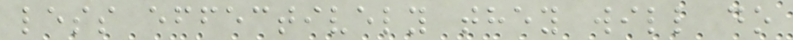less effectively they will do
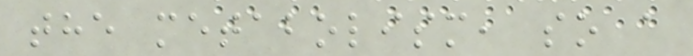the metabolism, so a
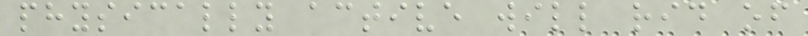physically active will rid of
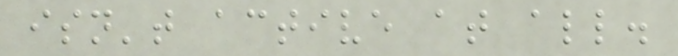isn't active at all.
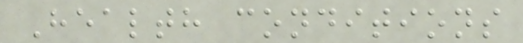Health conditions
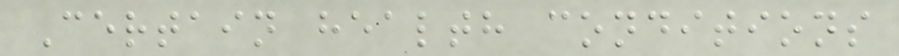Certain health conditions
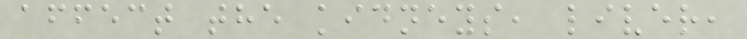affect the kidneys, liver,
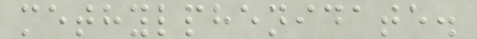methylphenidate.
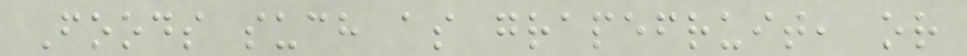Foods such as grapefruit, or
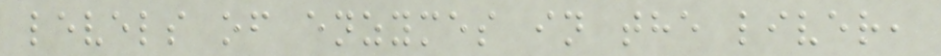levels of enzymes in the liver,
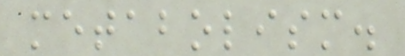metabolism.
